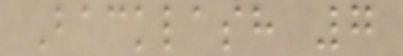Backlash 7
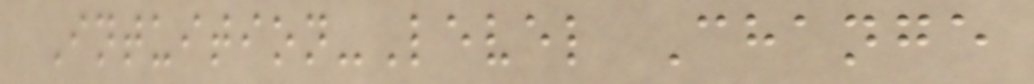Intuition-Level Change
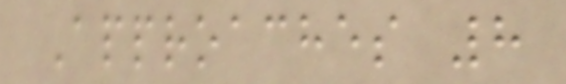Approaches 8
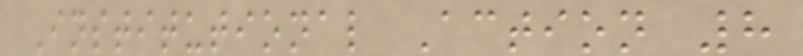Institutional Action 8
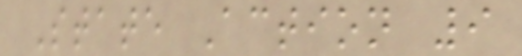State Action 9
